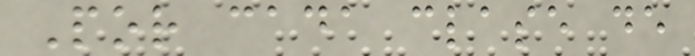Por cada clase de
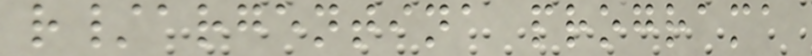r/argentina programa
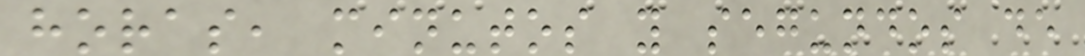horas, minutos y segundos de
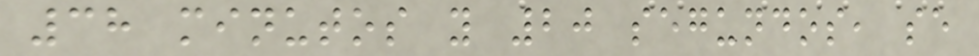38 minutos y 20 segundos, se
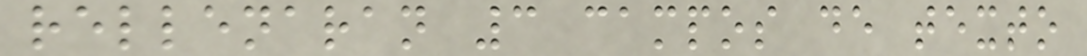rellenaran 3 campos de texto
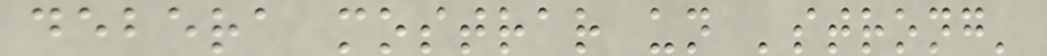debera mostrar un 'strong'
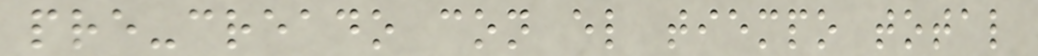pre-creado con el tiempo total
